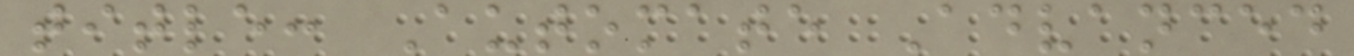title: Automate Advanced
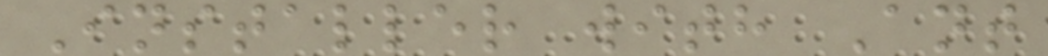Installer with Ant
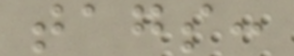tags:
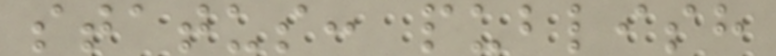status: publish
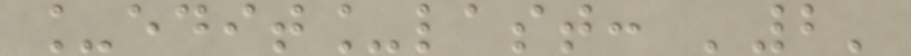_edit_last: '2'
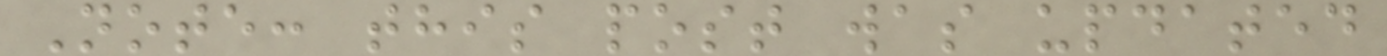Note: this post was updated
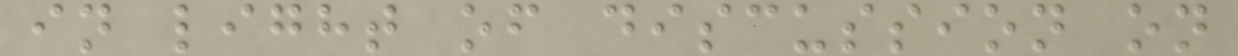in light of discussion on
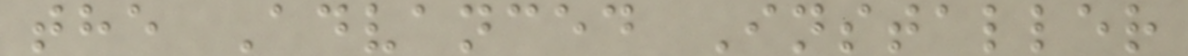the Advanced Installer
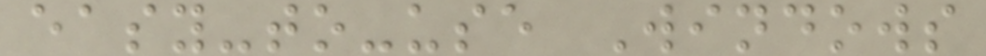easy-to-use Windows
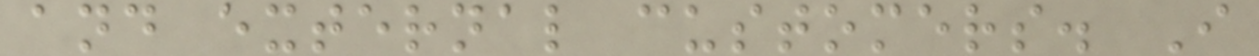and external customers. I
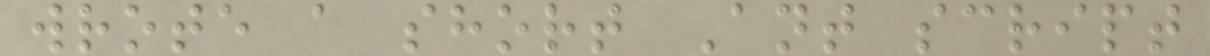wrote a short Ant script
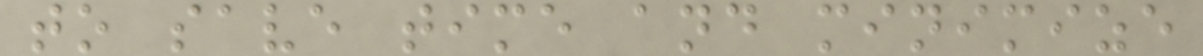to save time and minimize
